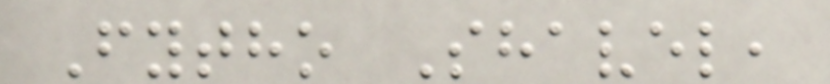Fytho Shavel,
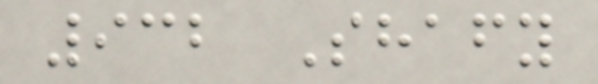932 Shafy
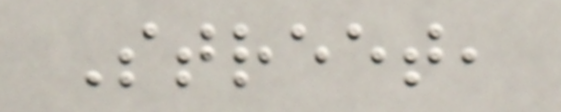Street,
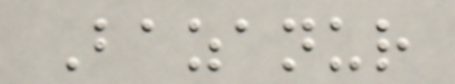Bazanur
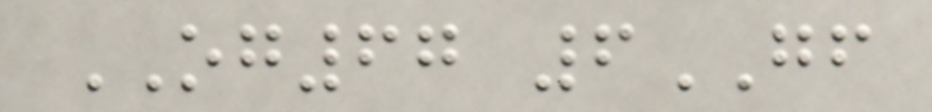OG67 6GF
